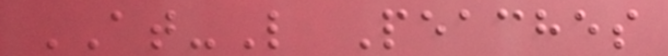AT-L Peaches
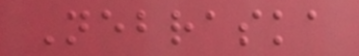Nebraska
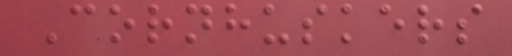Cornhuskers
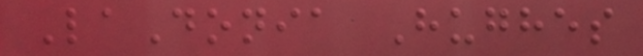LaDonia Hughes
